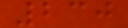230
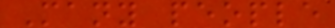Many people
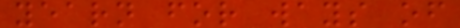yearn for ways of
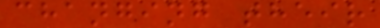changing their
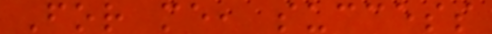For me, success
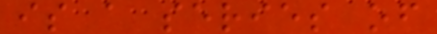is a series of
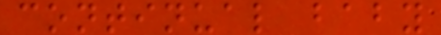continual baby
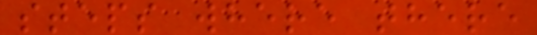steps where there
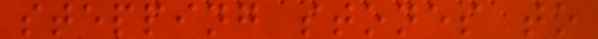stepping stones to
